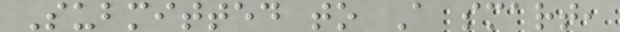Submitted to A smart,
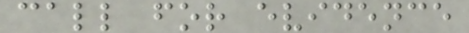call for evidence
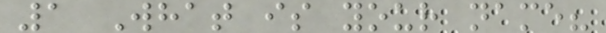1 What is your name?
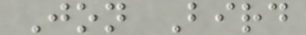Jon Bird
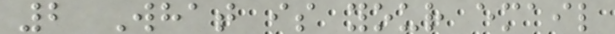2 What is your email
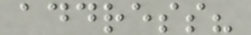address?
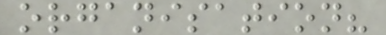organisation?
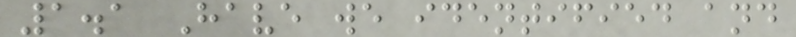1.1 Have we identified and
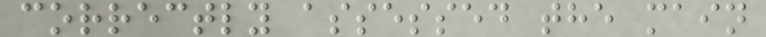correctly assessed the main
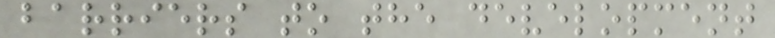barriers to the development
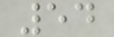54
